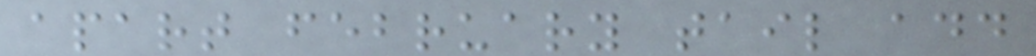apart february tail add
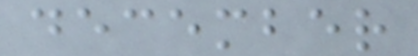december
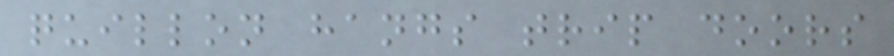quillon hangs trip doors
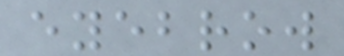eyebrow
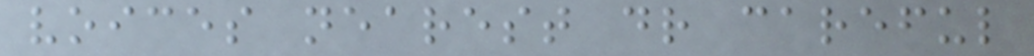voices nearest dr careful
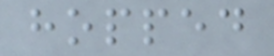hopped
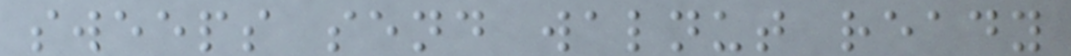sweeps send walnut ready
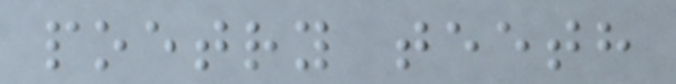poetry teeth
